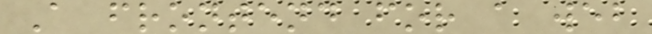A frontend for a web
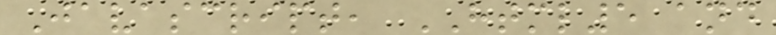Javascript, HTML5 and
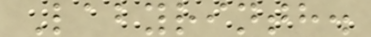Labyrinth.
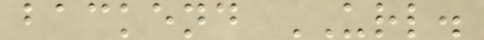backend URL.
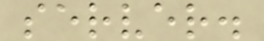server.
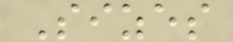Sizes
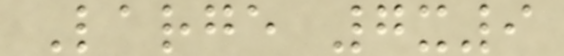Large 7x9
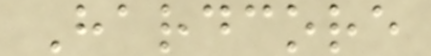Hardcore
